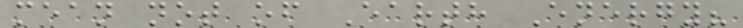mean not of Earth Energy?
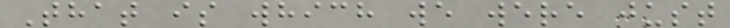That is which we were just
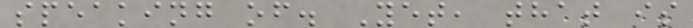speaking of. Yet, that is
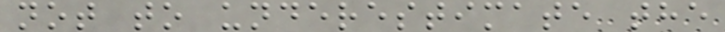not to underestimate the
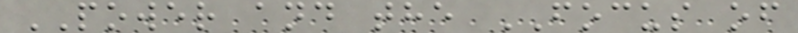POWER and the FOCUS of
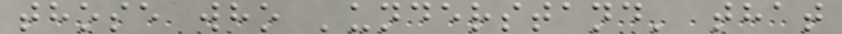those who 'understand' that
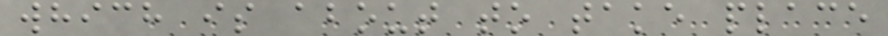which is about to take place
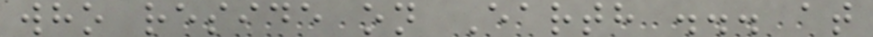who reside on Earth ... at
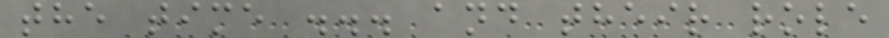the time ... and their role
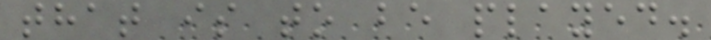that is to be played.
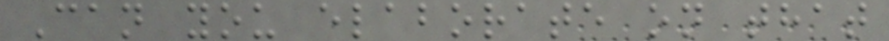Can you elaborate on that
